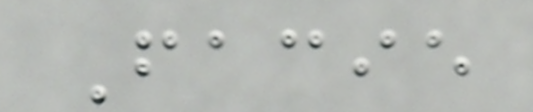Facie
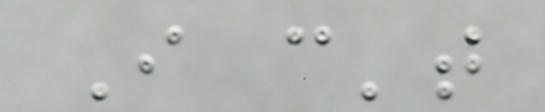I can't
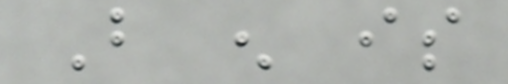But enough is
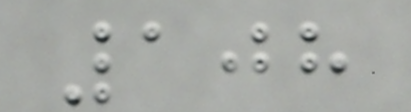108
